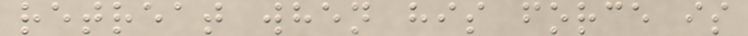retreat when his force is
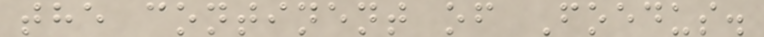the continent of Foedus.
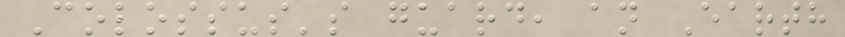Colossus's guard, an Earth
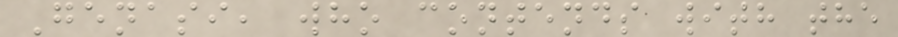Genasi, who contends with the
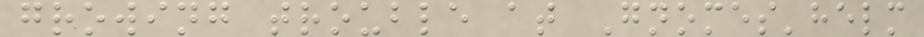growing trouble at Gnomes'helm
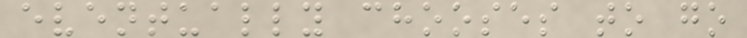eventually chooses to go
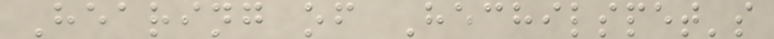Hearing of Hechilspet's
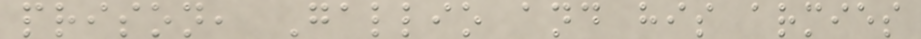prison, Gallio and his armies
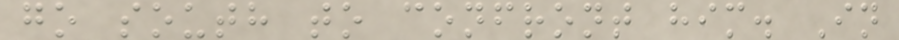go south to confront him. In
